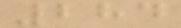284
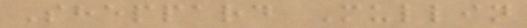Sheppard Mullin
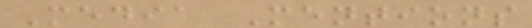Media Mentions
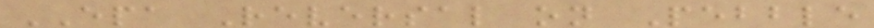EPA Reversal on Pebble
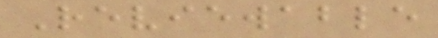Reviewable
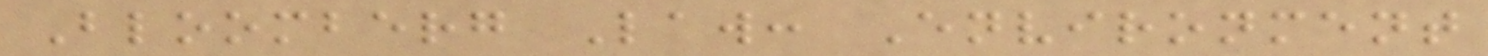Bloomberg Law: Environment
